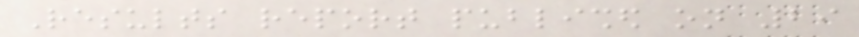Results report published on 29
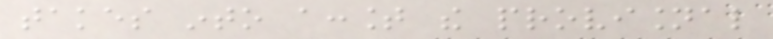takes into account the provisional
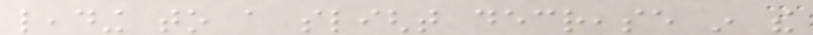leading to a slight decrease in the
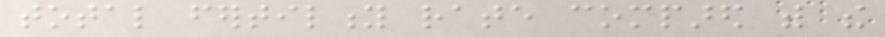total fertility rate compared with the
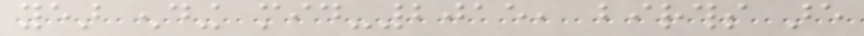year ending mid-2015, births are
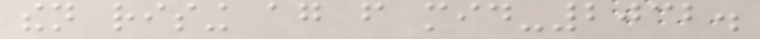then rising again from mid-2032.
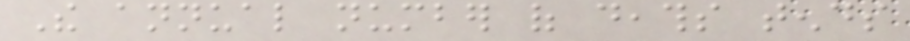The annual number of deaths tends
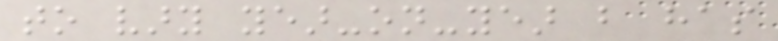to vary year-on-year but has
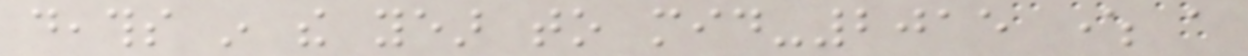deaths in the year to mid-2015 where a
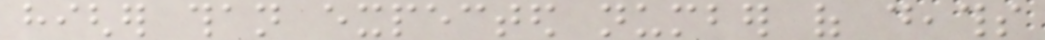higher than expected number of deaths
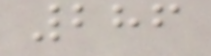286
